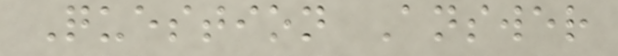Question Answer
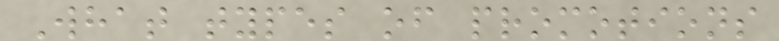What types of promotions
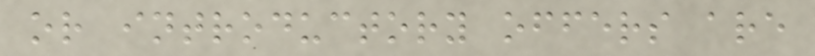or introductory offers are
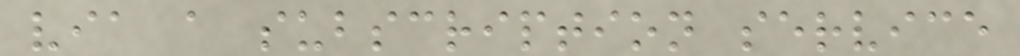via a subscription service
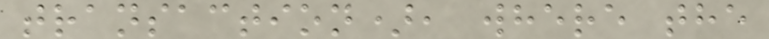transaction), where the
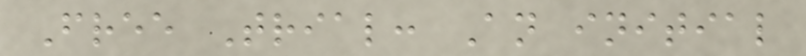Free Trial: An initial
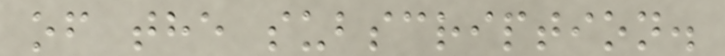of the subscription.
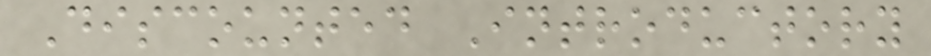Discounted Introductory
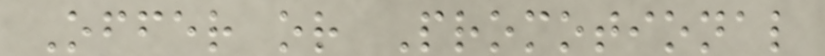Offer or Promotional
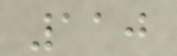110
